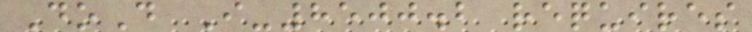DoD I-8500.2 requires
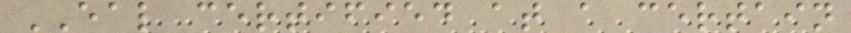EAL certified at a certain
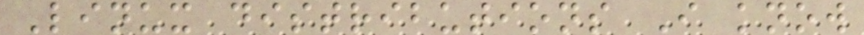Linux distributions I know
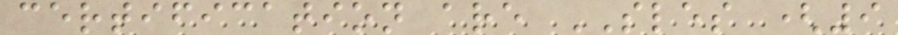certification are SLES (9
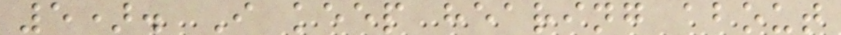5). I keep hearing about
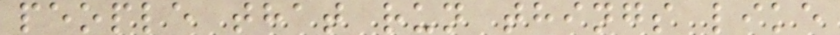people that run things like
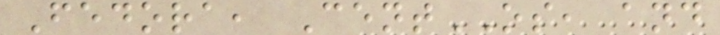Fedora, CentOS, and
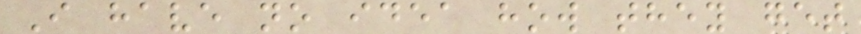I have no idea how they get
